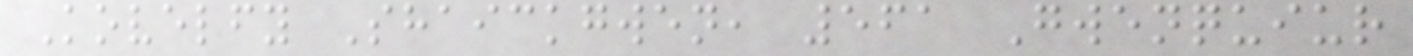Kovelfy Shaickgwen, 561 Gwenquiur
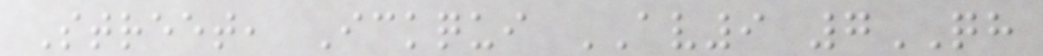Street, Ickqui AV9 7QH
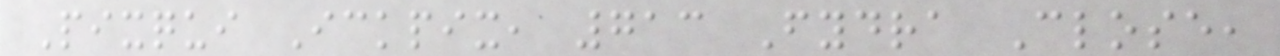Pixqui Ickpix, 713 Fydra Close,
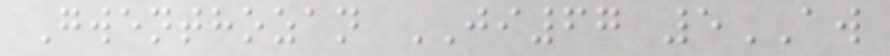Gwenthozan JI67 5AW
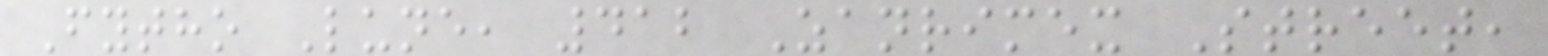Fytho Lune, 412 Zanrimex Street,
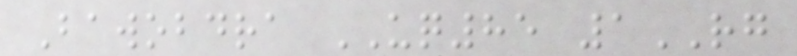Bawobdra UQ85 1RG
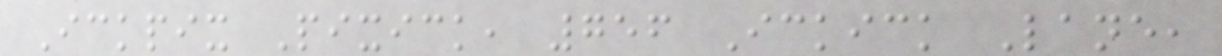Ickpix Pixick, 756 Ickick Lane,
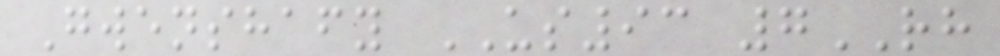Gwenshafy US93 7RH
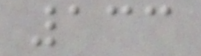133
